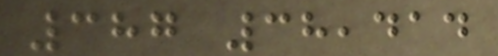387 38,414
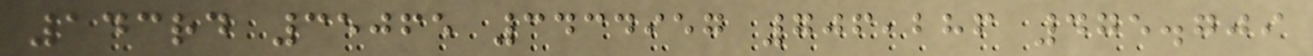143rd 35065 3434957 706,286 475.709
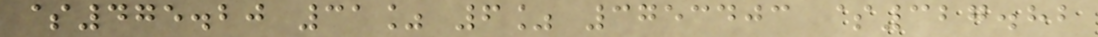$475.20 31% 6% 3753403 $327.82
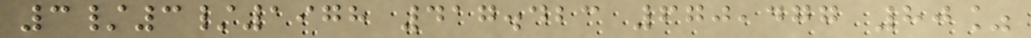3/3/1978 417.423 670,477 80%
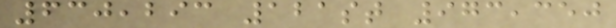630,293 121st 973,350
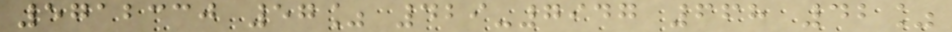5712330 57% 429-7947 668 42%
